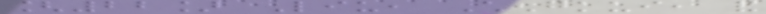[22] Liu, Chengkui, and
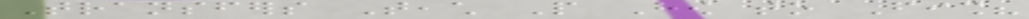Transfers Teach People How to Fish?
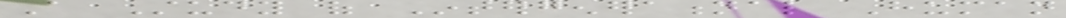A Study of Intergenerational Human
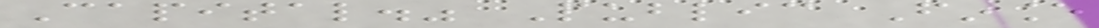Capital." Public Finance
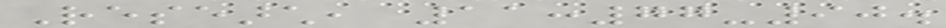Research, 11:77-90.
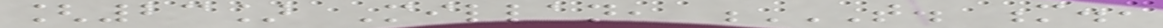[23] Millan, T. M.,
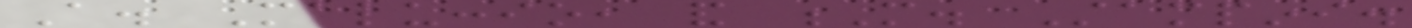A. Maluccio, and M. Stampini.
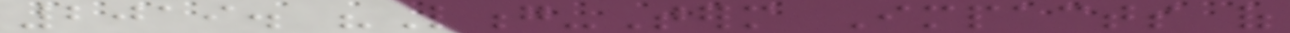2019. "Long-Term Impacts of
